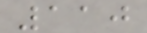110
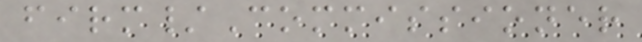firm/Commissioner
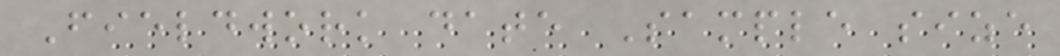Fieldwork date Sample size
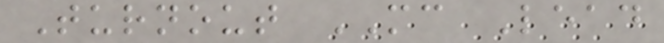Turnout MC Lead
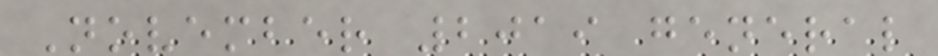November 2019 general
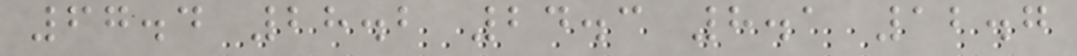67.4 28.2 24.3 8.1 12.7
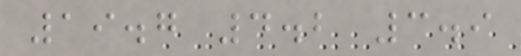19.7 4.2 3.9
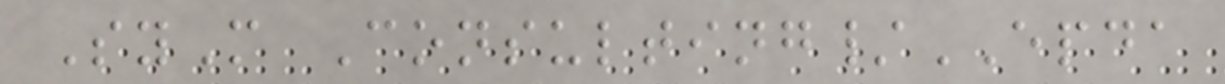SyM Consulting/EPDA
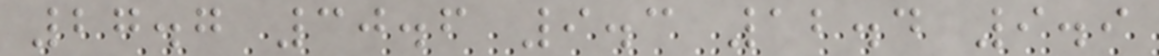27.7 30.6 9.3 12.4 9.9
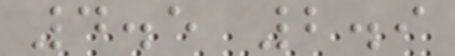4.5 2.9
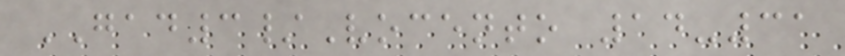GAD3/Vocento 14-31
